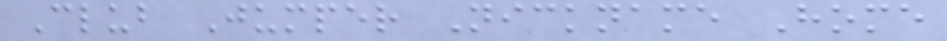Club Jumper Nickname Home
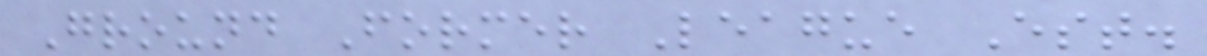Ground Former League Est.
